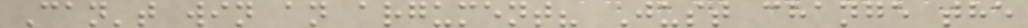Can't win an argument? Just change the
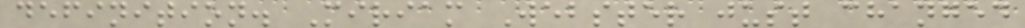definition. Miriam Webster just changed
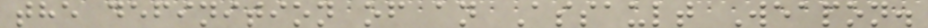the definition of an Assault Weapon.
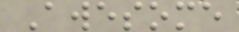Awesome
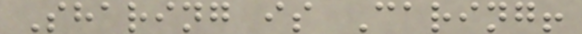Sharing is Caring!
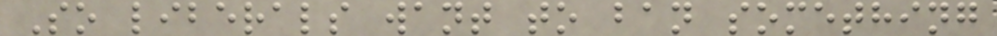So liberals want to ban something
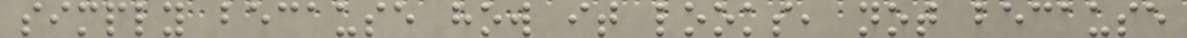simply because how it looks, not because
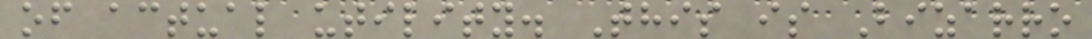of actual utility. This is Bizarro
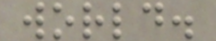world.
